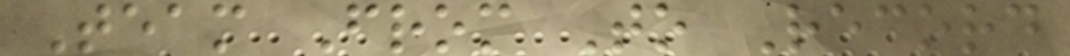Team From To Record
